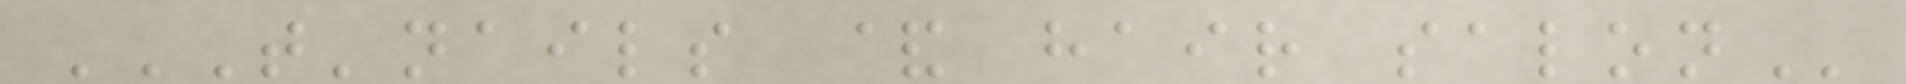T'NAILS & HAIR SALON
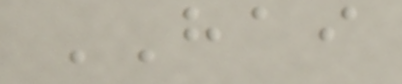HAI
